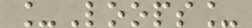_Loops_
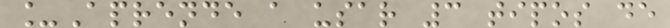_Aprende a usar 3 tipos de
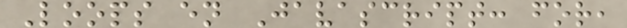Loops en Javascript: for,
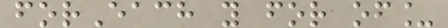forEach y for of_
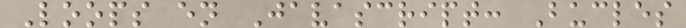Loops en Javascript: Bucles
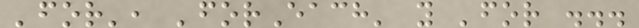'for', 'forEach' y 'for ...
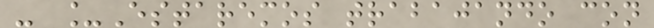- _Estaremos trabajando con
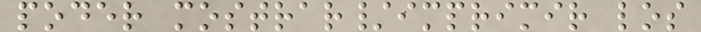poder mostrar/imprimir los
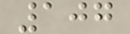107
